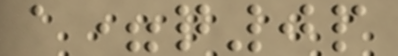a=q0p
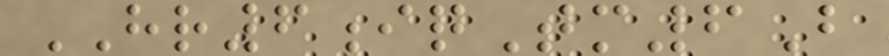HR6iqTm6B
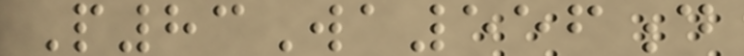P83Wa556d
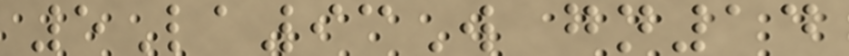5La93W gn14
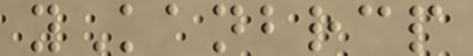yKanbrcp
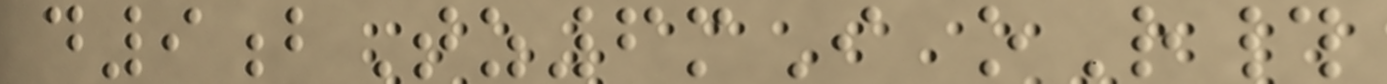d9bTz6mI oR#
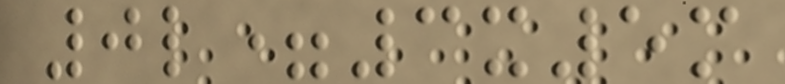0l=3x5m
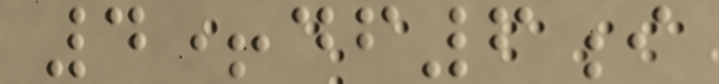4+df6i
